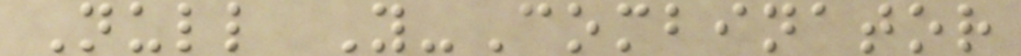Null Y-Combinator
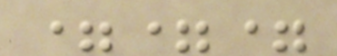===
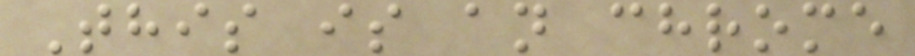This is an chrome
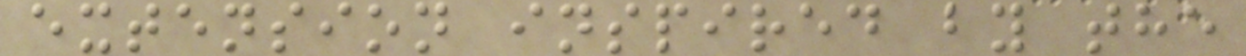extension inspired by the
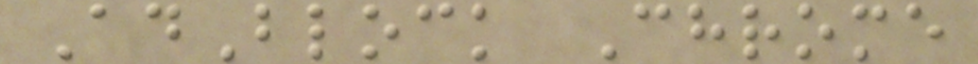AdBlock Chrome
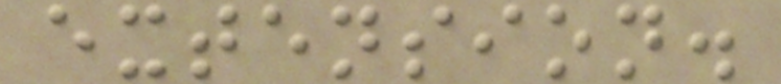extension.
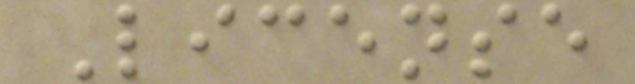License
